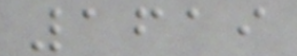1619
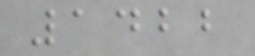1422
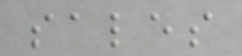sales
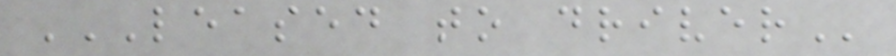LEASED TO DRIVER
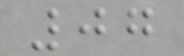07
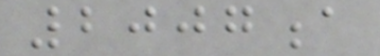2007a
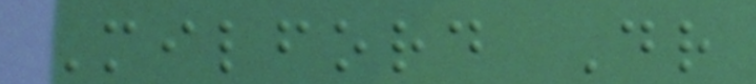Milford Dr
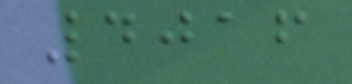4016
